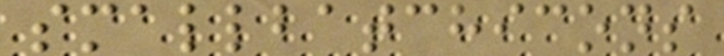smallbatchicons
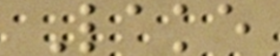Lake
